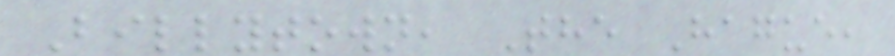Billytown, The Hague,
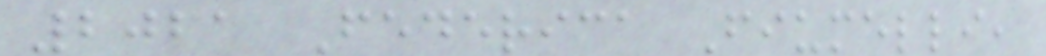2021 Federica Fiumelli,
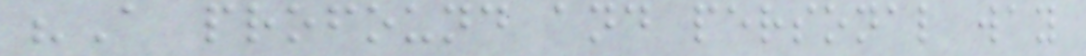"A profound and personal way
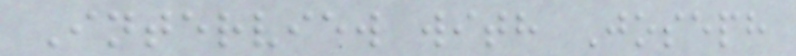Interview with Joseph
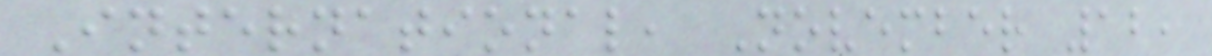International, November 12,
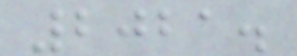2021.
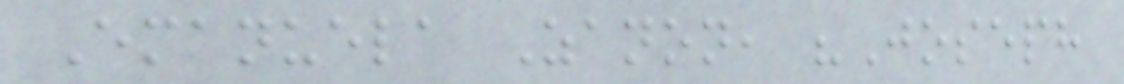Emanuela Zanon, "Joseph
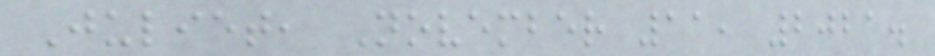Juliet, November 11, 2021.
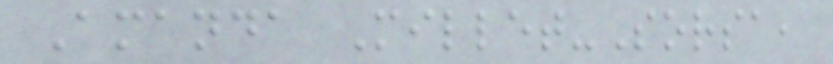Amanda Millet-Sorsa,
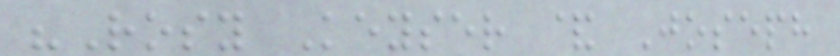"Rosy Keyser & Joseph
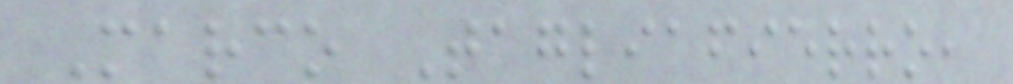Marco Tagliafierro,
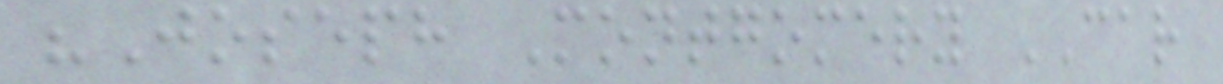"Joseph Montgomery CAR
